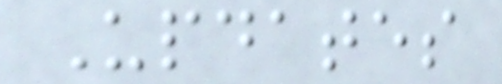Updates
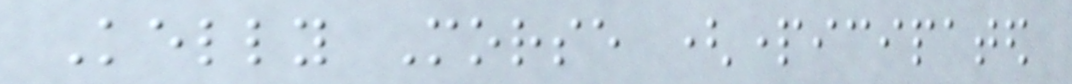Kelly Morse (participated
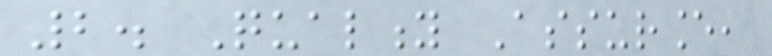2. Quality Assurance,
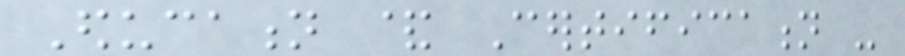Education & Certification -
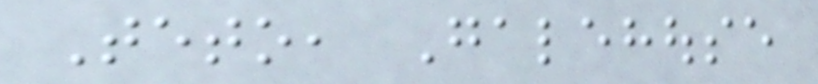Teto, Galehouse
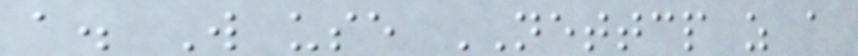a. Will use NETTCP as a
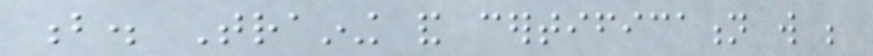b. Training and certification will be
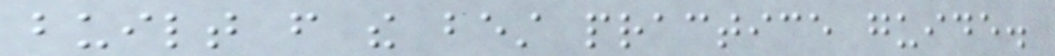built from the best practice guide.
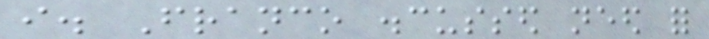i. Franco discussed need for
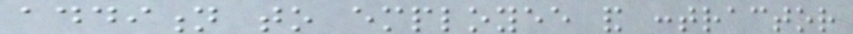addition to employee and contractor
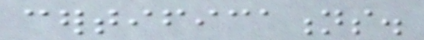certifications.
